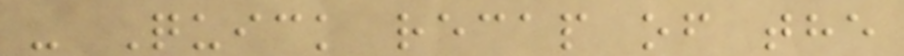- Quick recap of the
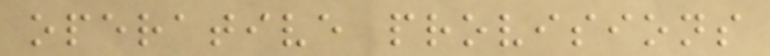operative provisions
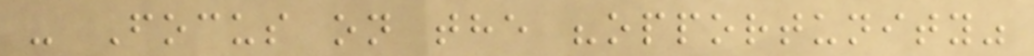- Focus on the "opportunity"
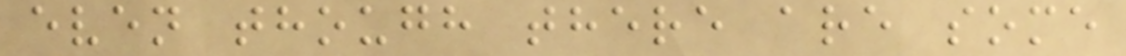even though there are some
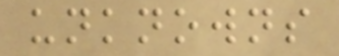unknowns
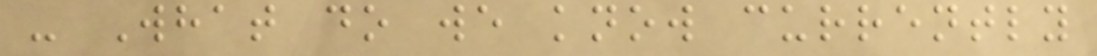- What do we know currently
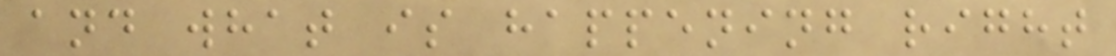and what is happening right
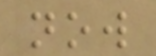now
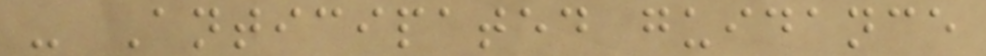- Anticipated guidance
